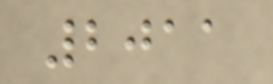2011
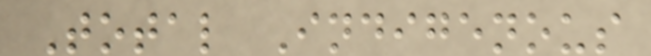Total Indigenous
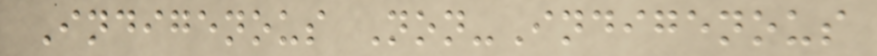Indigenous Non-Indigenous
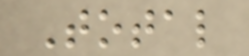Total
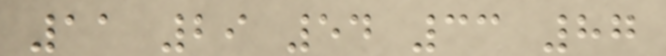11 29 54 33 87
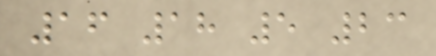16 18 5 23
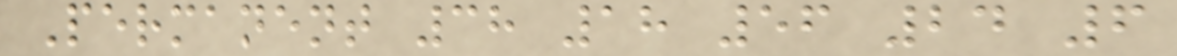Permanent 38 18 56 24 6
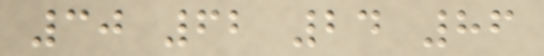30 62 24 86
